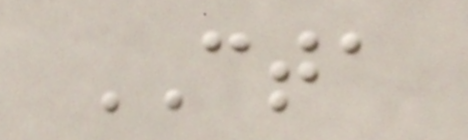CTA
